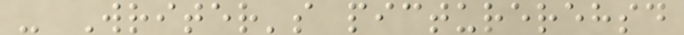- Writer's picturerehsd
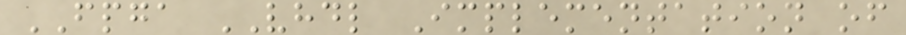FPGA VHDL Implementation of
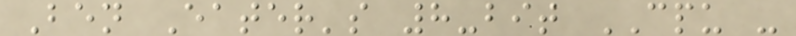Ben Eater's 8-bit CPU -
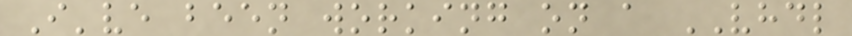I've been working on a VHDL
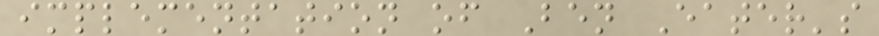implementation of Ben Eater's
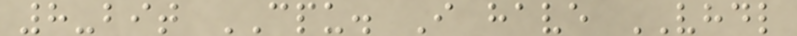8-bit CPU. I have VHDL
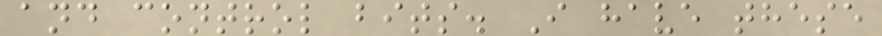and control bits. I have these
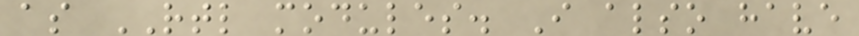as RTL modules. I also have
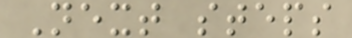Next steps
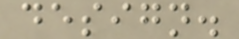design.
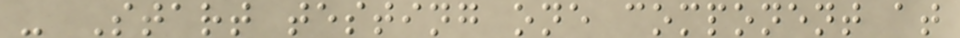- Start testing one component at
